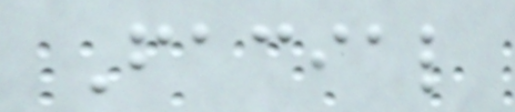Facial
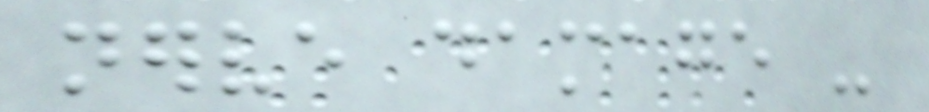nerve damage -
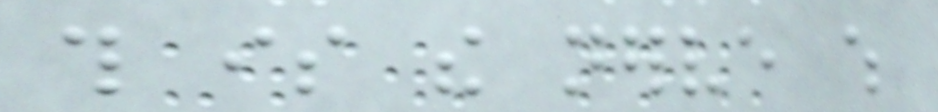this is the nerve which
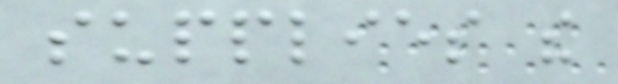supplies the
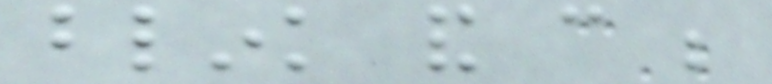blink and can be
